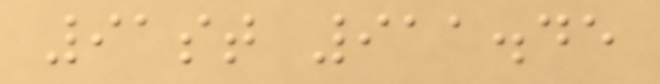91st 911.45
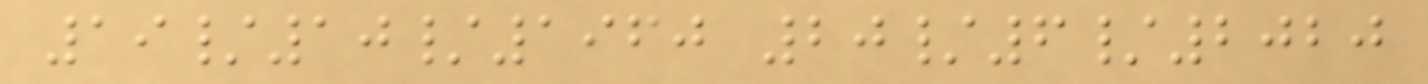19/10/1960 20/6/2020
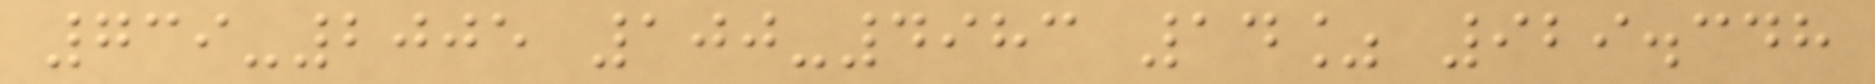739-2005 100-4983 14% 929.348
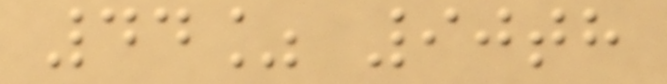44% 90th
